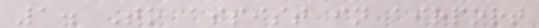1. To assist in airport
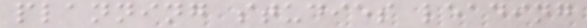planning studies leading
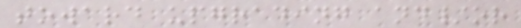toward upgrading and/or
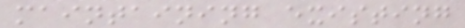maintaining existing
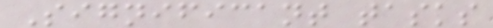Significant tasks
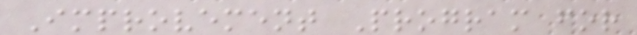Improvement Program for
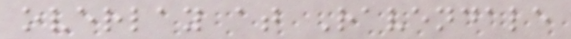overlay at Ravendale
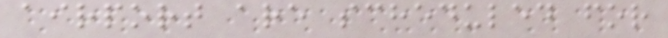airport are scheduled for
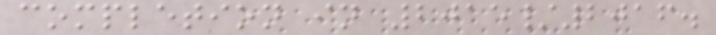completion in 2015/2016.
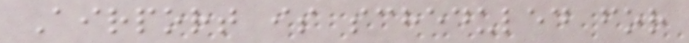Airport is scheduled for
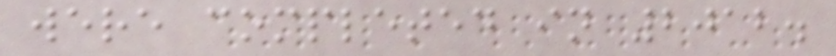were completed in 2012.
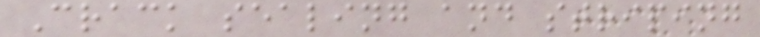Crack sealing and striping
